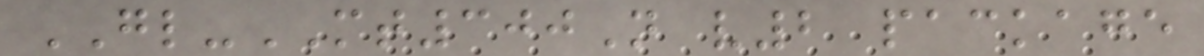GL-MT300N v2 package
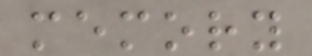memory
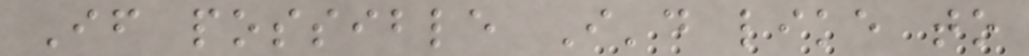If possible I'd like to
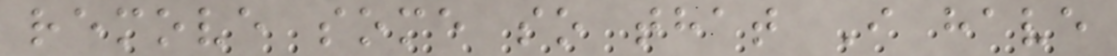remove some so that I have
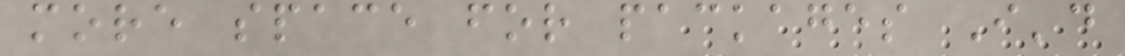more space for packages I'd
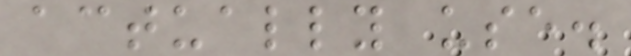actually use.
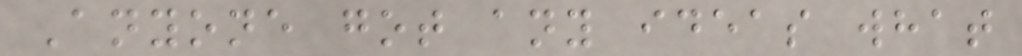Anyone got any ideas what
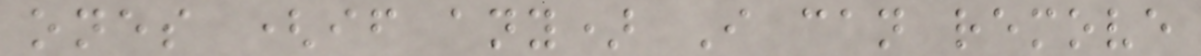ones (if any) I can remove
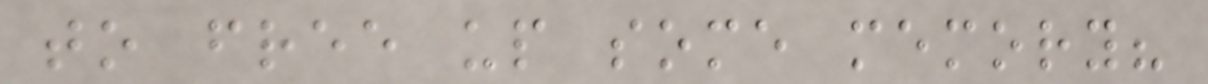to free up some memory?
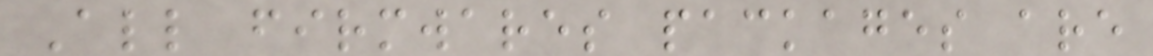All firmwares packages are
